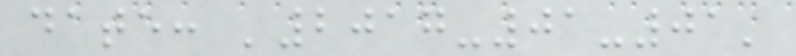date: '2017-01-01'
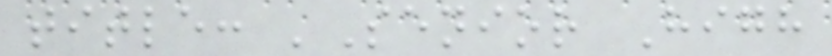title: 'Senior High
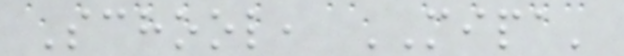School, MIPA'
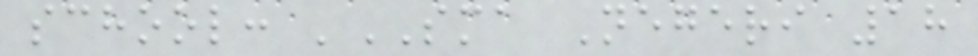school: 'SMA Negeri 18
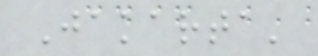Jakarta'
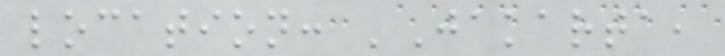location: 'Jakarta,
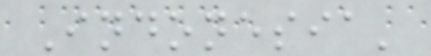Indonesia'
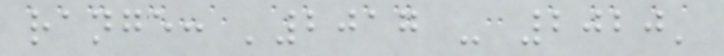range: '2017 - 2020'
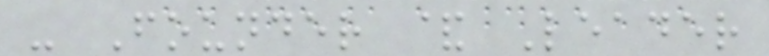- Founder & Leader
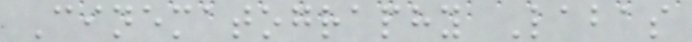Cinematography Labas
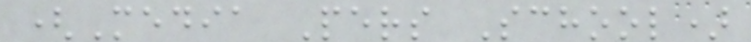(Media Pers School)
